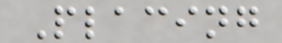Placing
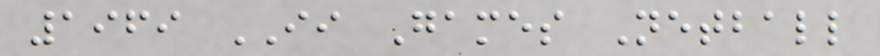1969 II Games Netball
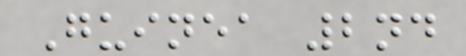Guinea 2nd
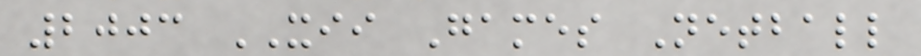2003 XII Games Netball
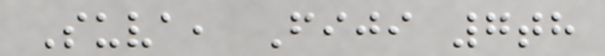Suva, Fiji 7th
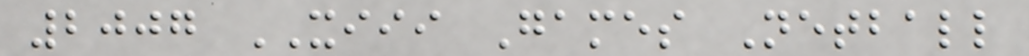2007 XIII Games Netball
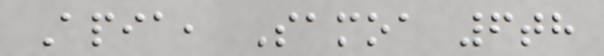Apia, Samoa 6th
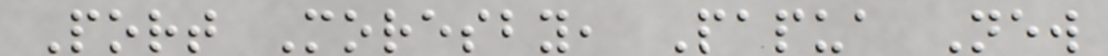Port Moresby, Papua New
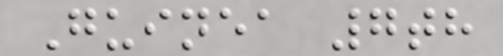Guinea 7th
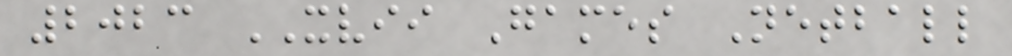2023 XVII Games Netball
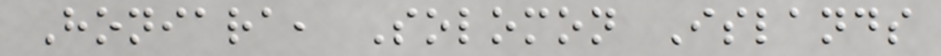Honiara, Solomon Islands
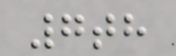7th
